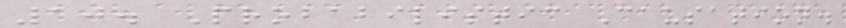10. Probabilistic Causation.
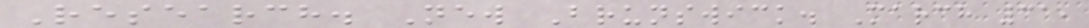Research. New Brunswick. March 31,
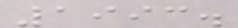1993.
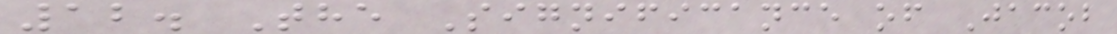12. The Significance of Jacob
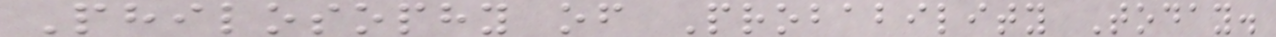Philosophy of Probability Today.
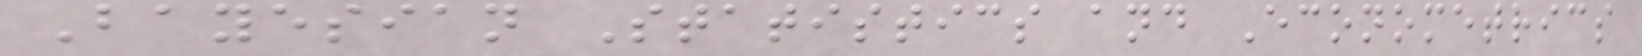Bayesian Statistics and Econometrics
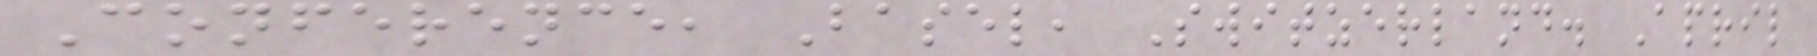Conference, Basel, Switzerland. April
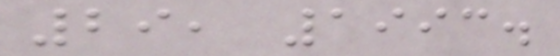29, 1993.
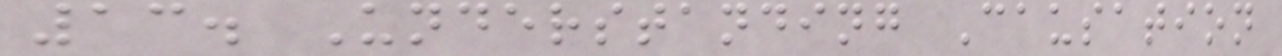13. Understanding Causation
